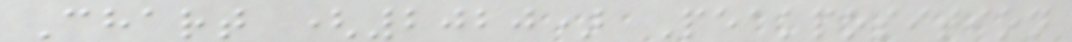Chart (2020) Peakposition
